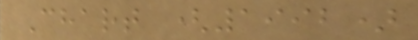Chart (1992)
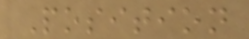Position
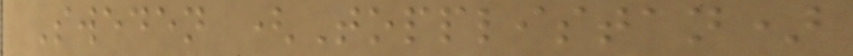Sweden (Topplistan)
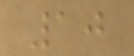10
